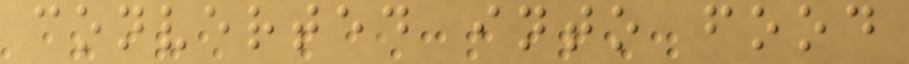converted into food
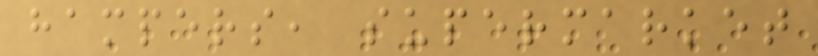hampers, supermarket
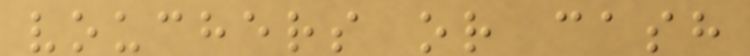vouchers or cash
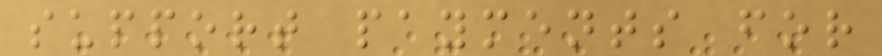support payments for
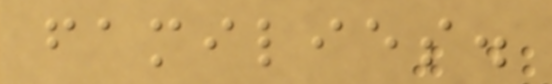families.
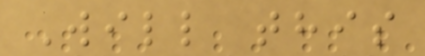Will this
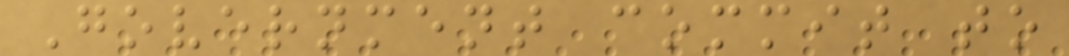Government commit to
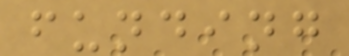funding
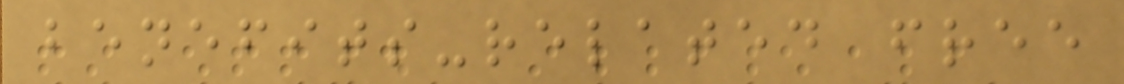benefits-related free
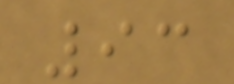93
